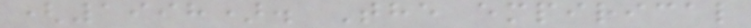(1998). The empirical
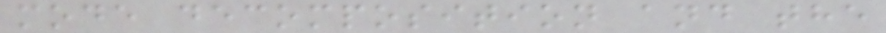mode decomposition and the
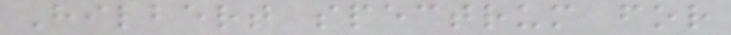Hilbert spectrum for
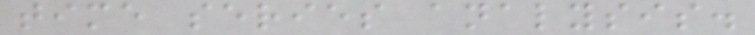time series analysis.
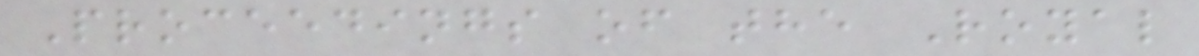Proceedings of the Royal
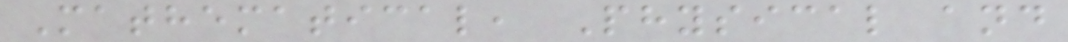Mathematical, Physical and
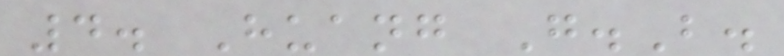4. Huang G.B.
